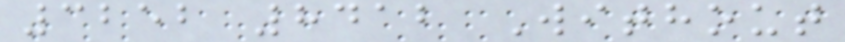3252 8412 Without
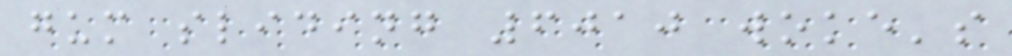gum sliding 6010 woke's
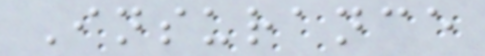Insurance
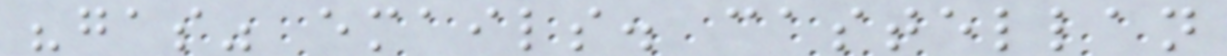"gas" emails. castellan
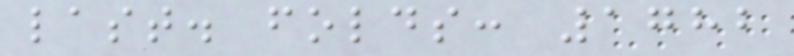last. folds: 1782
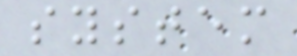system
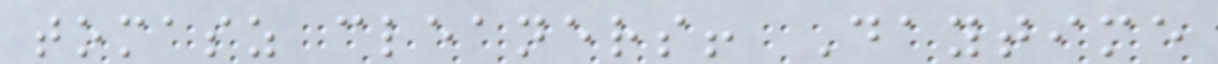tomasz cleaners! Daytime
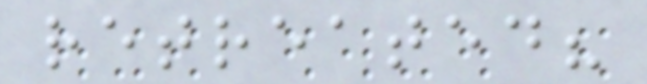retreated?
